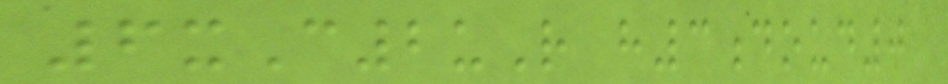6xC2uR h3doud0
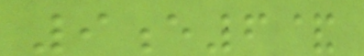9e6&
